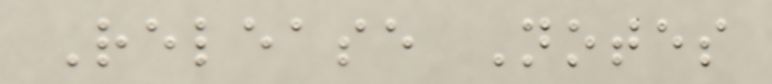Release Notes
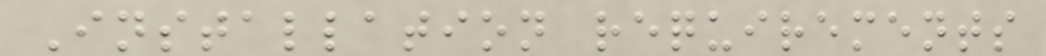Installation requirements
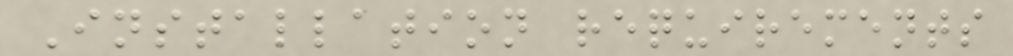Installation requirements
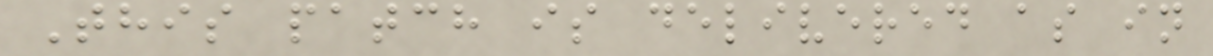This patch is delivered as in
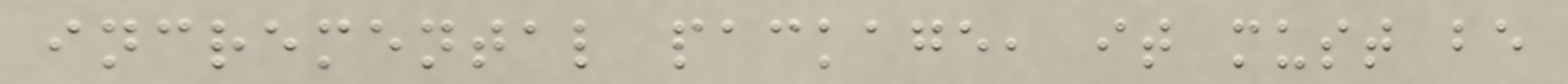incremental package, it must be
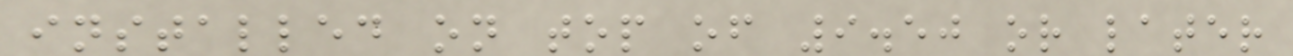installed on top of 9.50 or later
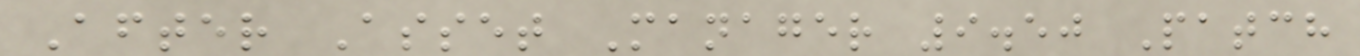After Asset Manager 9.50 Patch
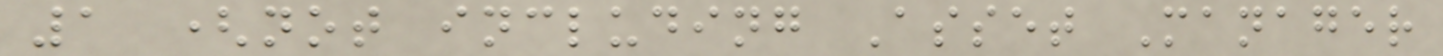1 (not including Asset Manager
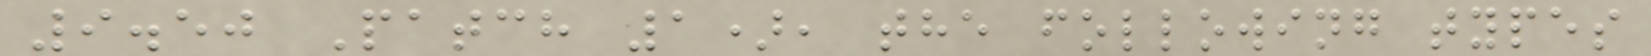9.50 Patch 1), the following types
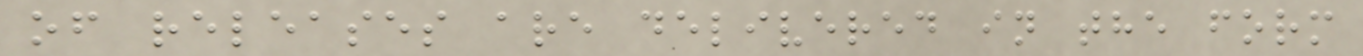of releases are delivered in the form
